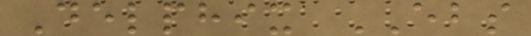Delphix EBS
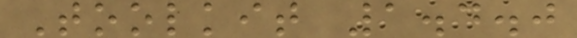Toolkit 1.4.0
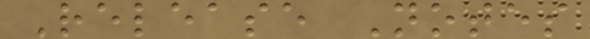Release Notes
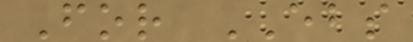For EBS
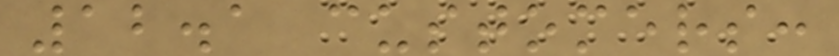12.1 customers:
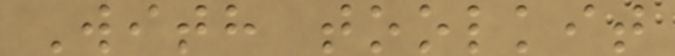With toolkit
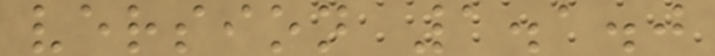version 1.1.0
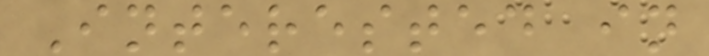Interested in
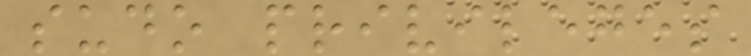sudo privileges
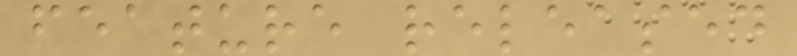feature released
